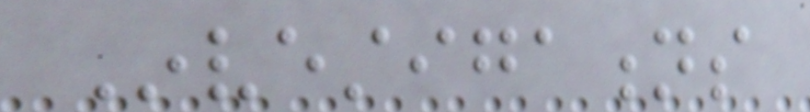Investigations
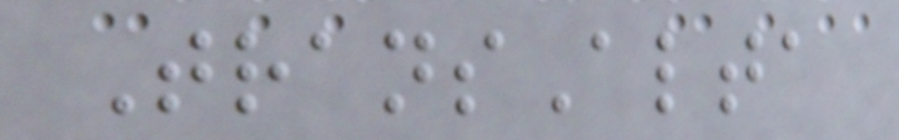TransAlta
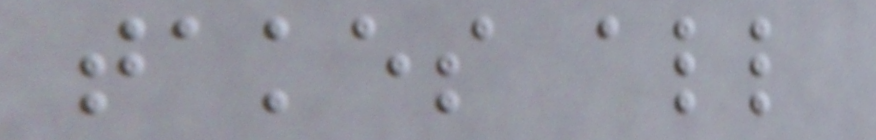takes all
